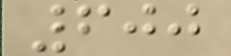600
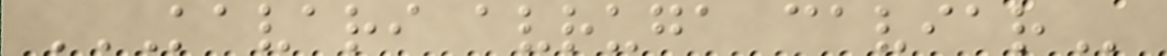KAVARI AVRUGA CAVIAR
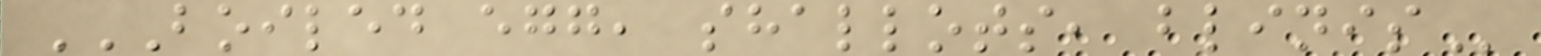BOILED EGG, SHALLOTS, BLINIS
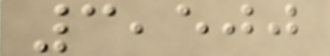3,500
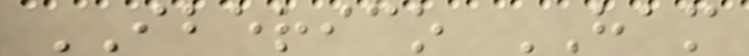IBERICO HAM
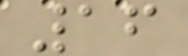16
